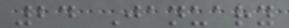24 January
